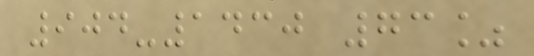904-1430 73%
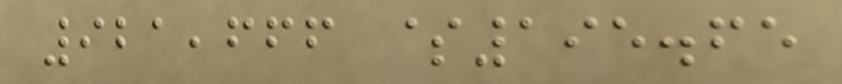921,666 $195.65
